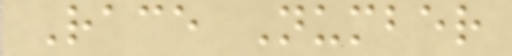Race Number
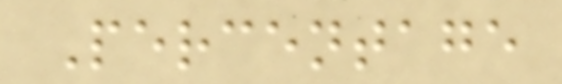Percentage
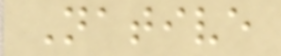Native
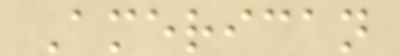American
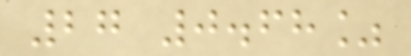27 0.68%
